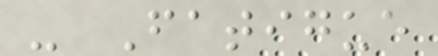- Fatigue
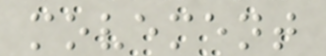movement
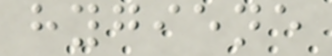hygiene
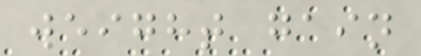weight gain
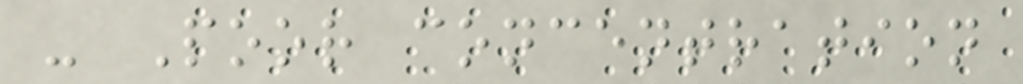- Poor concentration
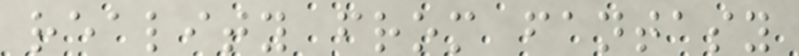reality from fantasy
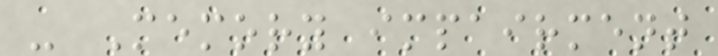- Memory impairment
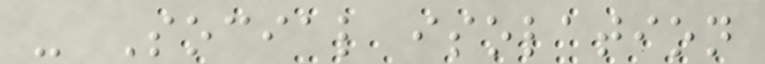- Social isolation
